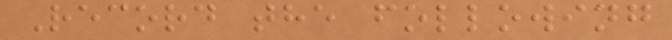Record the following
